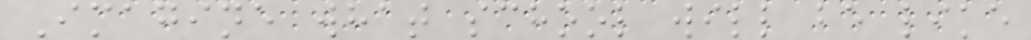Imagine what school will be like
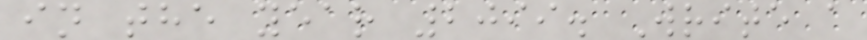in the year 2099. Write a
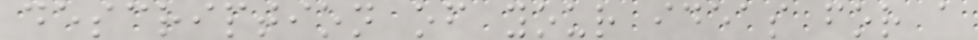description of your ideas for a
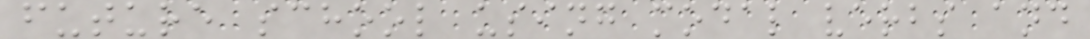future school using modal verbs and
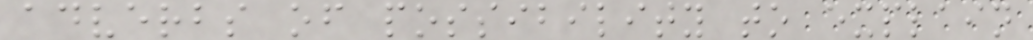adverbs of possibility to explain
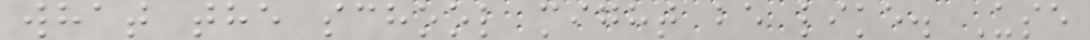what the school might be like. Use
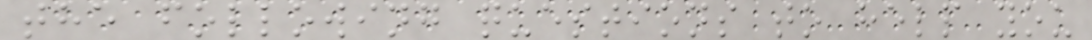the following questions to help you
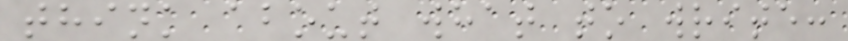think about what to write:
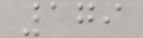179
